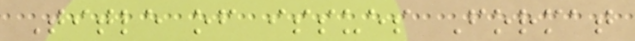Title of issues Format
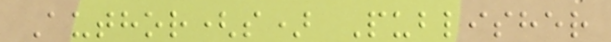Author(s) Publisher
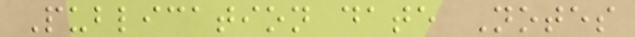Publication date Notes
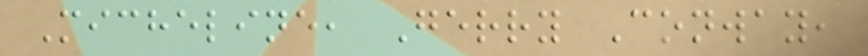Micheline, Gerry Conway,
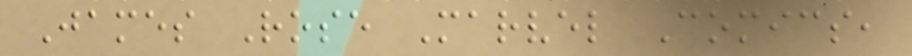James Rose Marvel Comics,
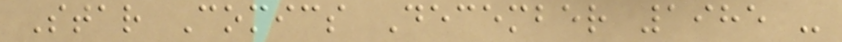Star Comics December 1985 -
